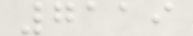7119
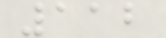112
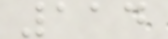114
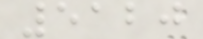5120
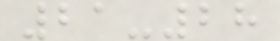21-28
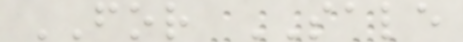FOR SALE
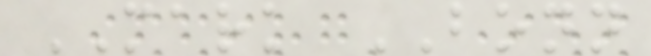MARK BONN
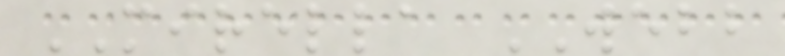MIRELLA WEBB
